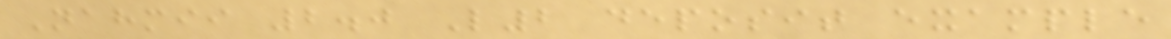Nahmii 2.0 L2 deposit example
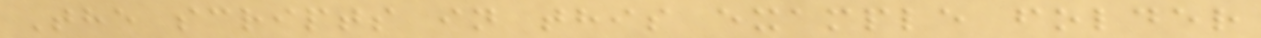The scripts in this example folder
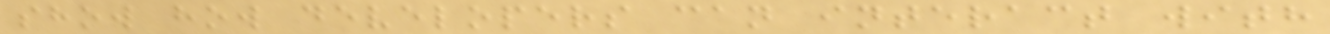show how developers can interact with
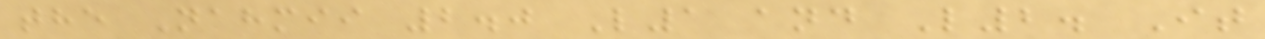the Nahmii 2.0 L1 and L2. It
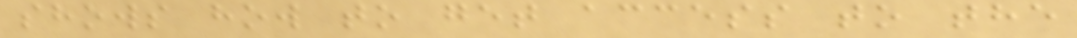shows how to get access to the
